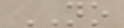NO
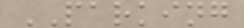PARKING
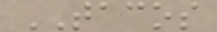TACOS
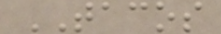TACOS
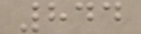844
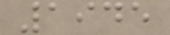1945
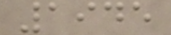1945
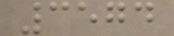3574
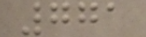771
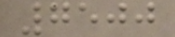7500
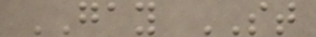GAY ST
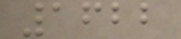1622
